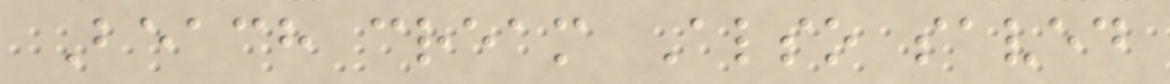Beach cream Also saved
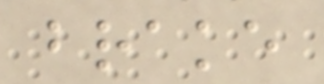brake
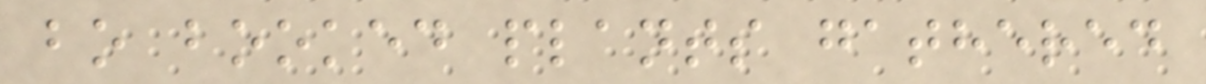bo booked plants gathered
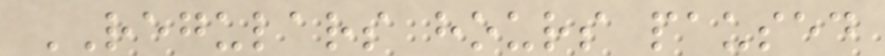REGULARS hours paused
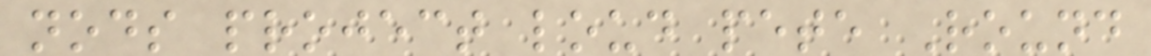nods project loud pete Round
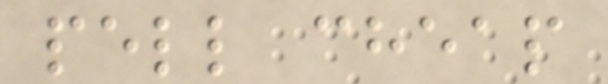pell cheap
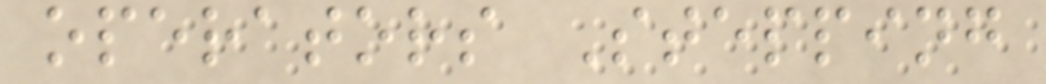operators Stepping
